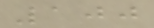100
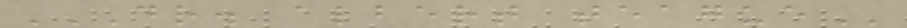DR. ALBERT TEAGUE
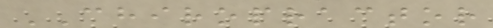CHIROPRACTOR
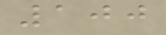100
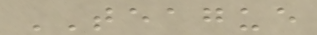TEAGUE
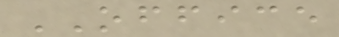OFFICE
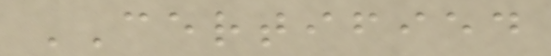CERTIFIED
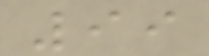99
